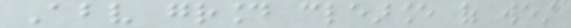Above ground clearance of west
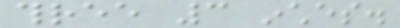three 3 inches.
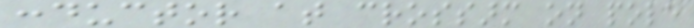conductor at crossarm on pole
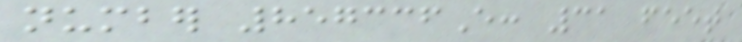number 857336E: 31 feet
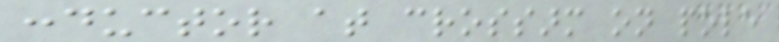conductor at crossarm on pole
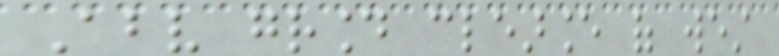Above ground clearance of west
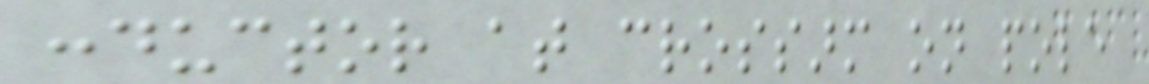conductor at crossarm on pole
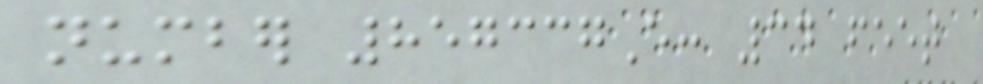number 857337E: 34 feet
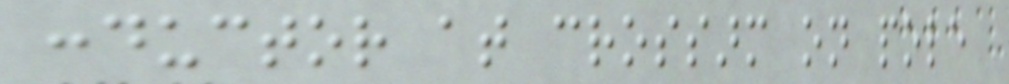conductor at crossarm on pole
